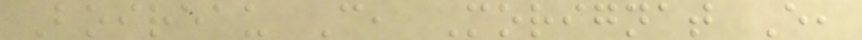Boireau C, Morignat E,
